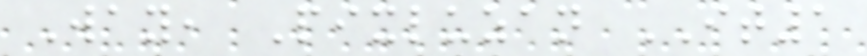Way, Pixluzan IT1
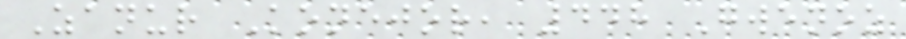Zanur Konejor, 448 Gwenoz
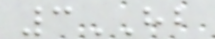3HB
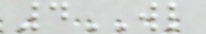4WL
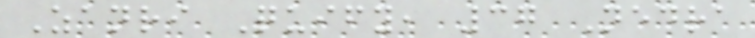Zanri Quify, 37 Nedra
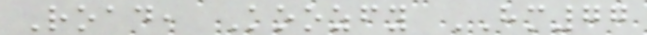Road, Koozfy HM77
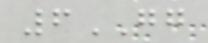6GG
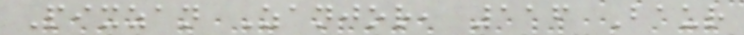Pixzan Zanjor, 116 Baur
